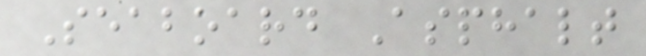Seaboard Asphalt
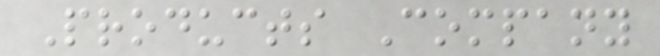Products Company
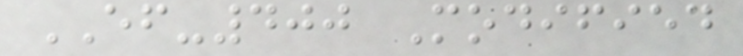EF-400 Modified
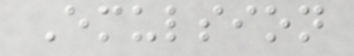Emulsion
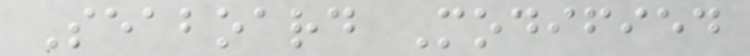Seaboard Modified
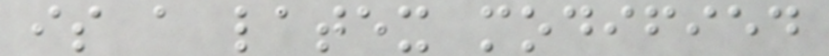is a latex modified
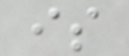is
